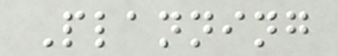Planning
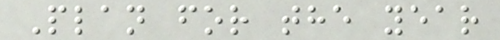Plan for the year
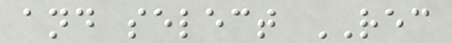and select REC
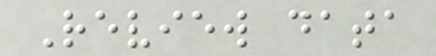Review data
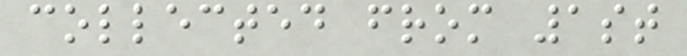collected from 1st
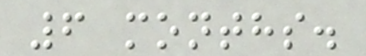6 months.
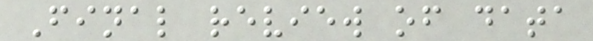Final review of data
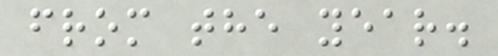from the year.
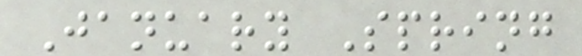January Spring
